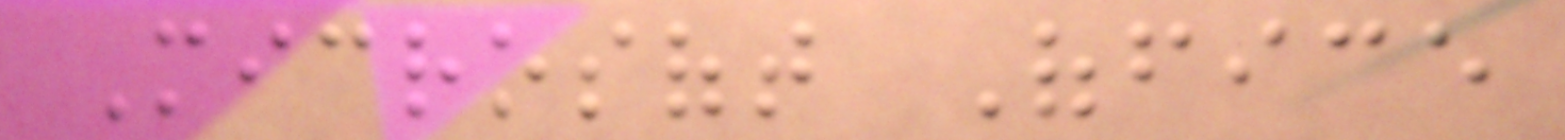Microsoft Office
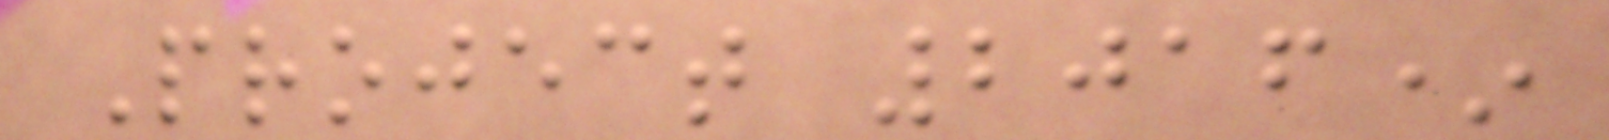Project 2016*
